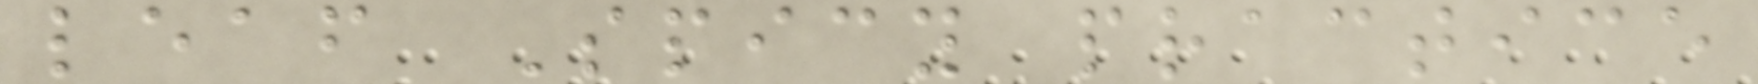leaf Spicy practice
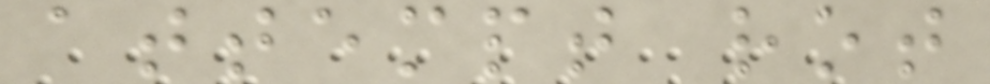attempt rot
